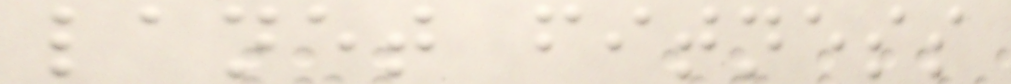lanet fitness
